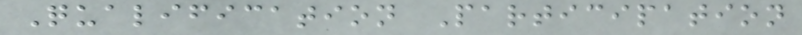Qualification Participation
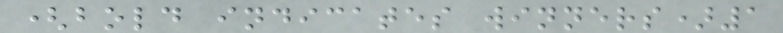(bold indicates winners)1
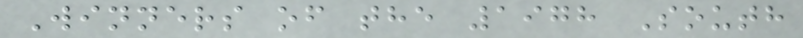Winners of the 1978 South
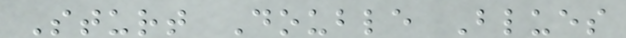Sturt Double Blues
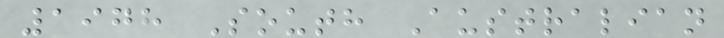1978 South Australian
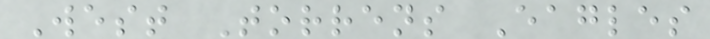West Torrens Eagles
